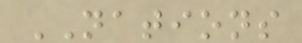NATIONS
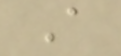A
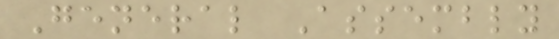General Assembly
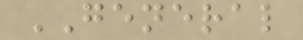GENERAL
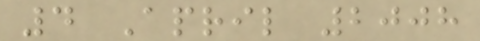4 April 2008
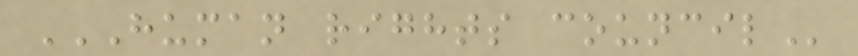HUMAN RIGHTS COUNCIL
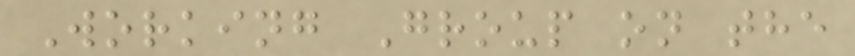Working Group on the
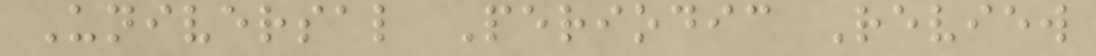Universal Periodic Review
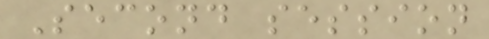Second session
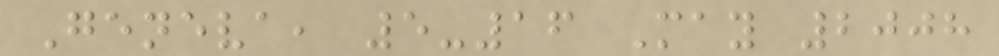Geneva, 5-16 May 2008
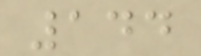144
